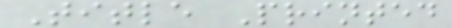Title Printed
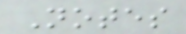Notes
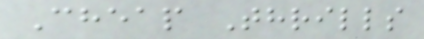Cheap Thrills
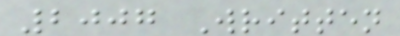2007 Written
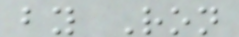by Ron
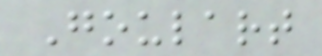Goulart
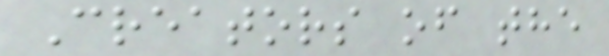Creators of the
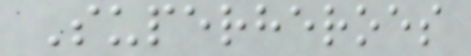Superheroes
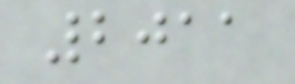2011
